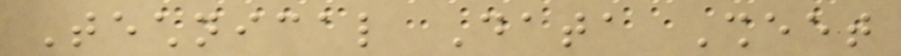Technical Data Sheet
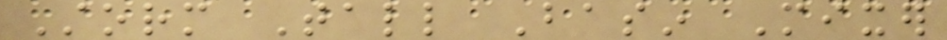Storm Tall Basin Mixer
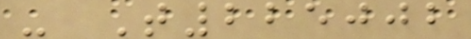- T225002
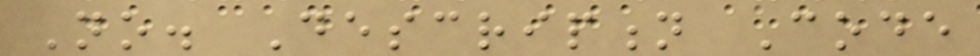No. Description Code
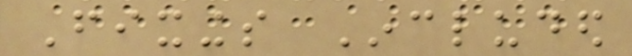Fixings Included
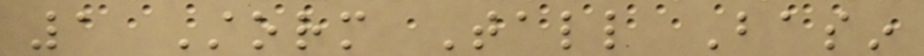1 Storm Tall Basin
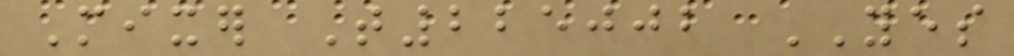Mixer T225002 YES
